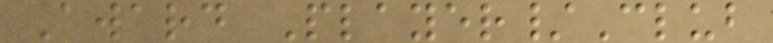Award Player/Club
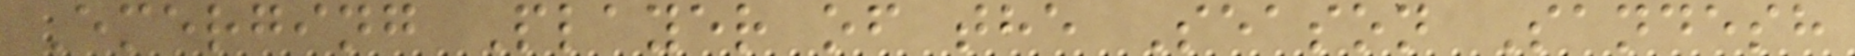Emerging Player of the Season Sandesh
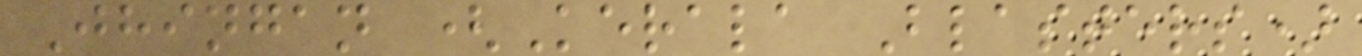Jhingan (Kerala Blasters)
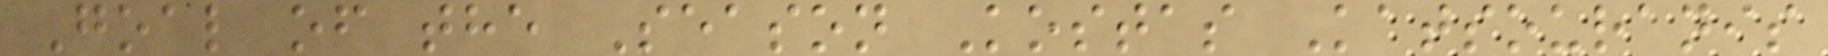Goal of the Season Kostas Katsouranis
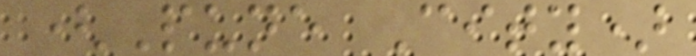(Pune City)
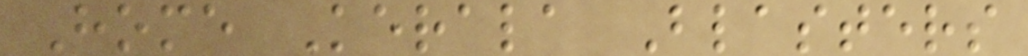Home Kerala Blasters
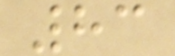83
